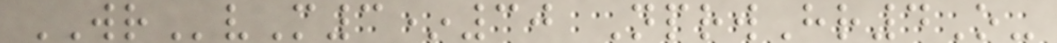WRvM3*30 NprwHr4O-
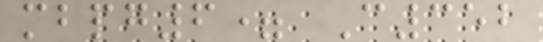mbpg6= C352
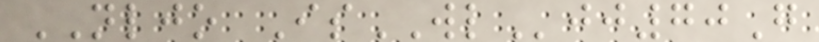NLJO IsWLjj70G
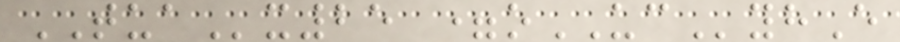TUAx25 =oUCyhE
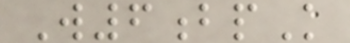W6bpK
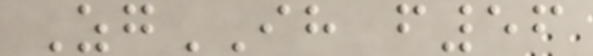ZgIH f56
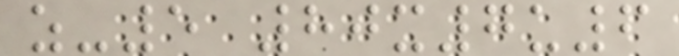z-5 80x7u6
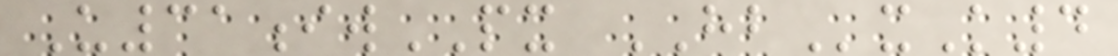U31iwPX HBxK4
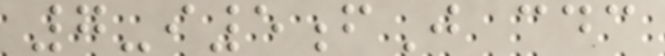7-i5fJ cdc
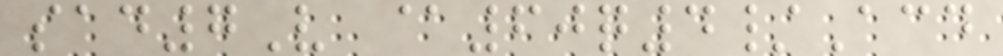sad7V @60q4/Acd
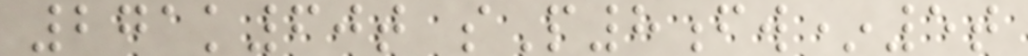271k60t sP8fw*5t
